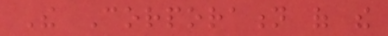The Corporation of the
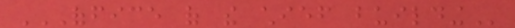OFFICE OF THE CHIEF BUILDING
